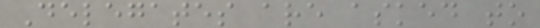Delegates are asked to
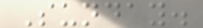Sunday.
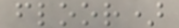floor)
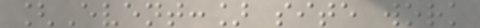[Event:] site work
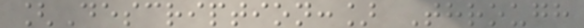[Description:] Through
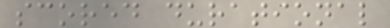scored durational
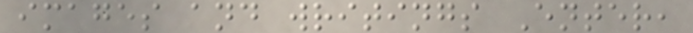images and writings Enter,
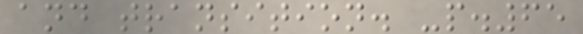and transition. -p.65
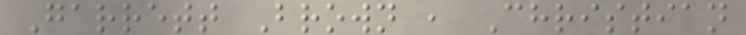Garrett Brown , Christian
